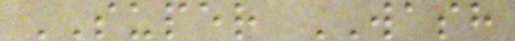SUPER WASH
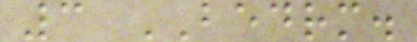3 BEDRM.
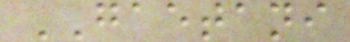GAETANI
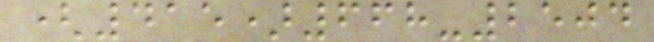(415)668-2504
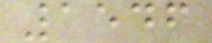1546
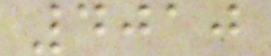4010
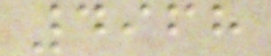4968
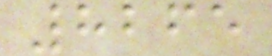8265
